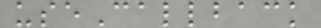useCallback
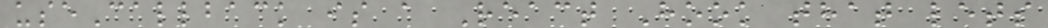useCallback is a React Hook that lets
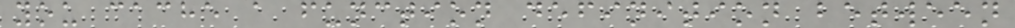you cache a function definition between
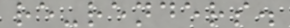re-renders.
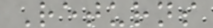Returns
